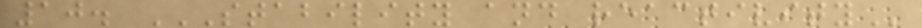10. STABILITY AND REACTIVITY
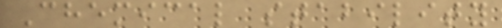Chemical stability
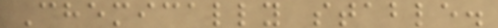Chemically stable.
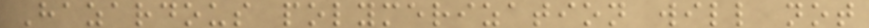Hazardous polymerization will not
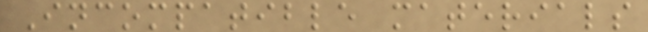Incompatible materials
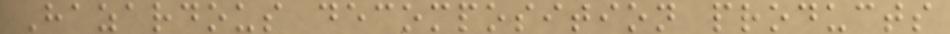Hazardous decomposition products
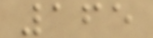165
